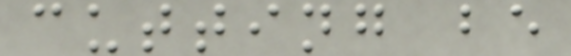cutting be
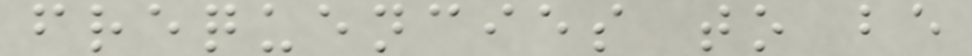frequencies to be
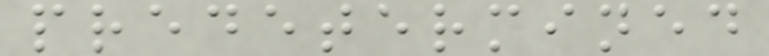predetermined
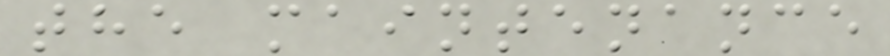the maintenance
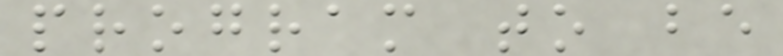program to be
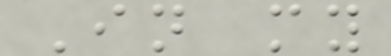In my
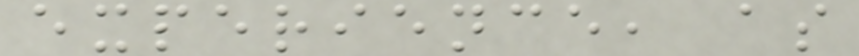experience, as
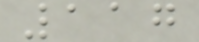117
